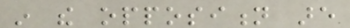in the opposition are
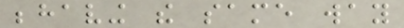behaving the same way
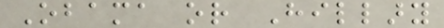Obama or Hillary
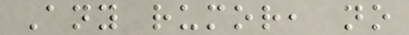Any rumor, no
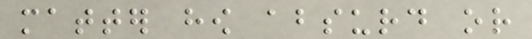matter how absurd or
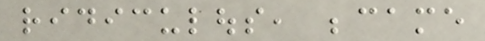ridiculous, became
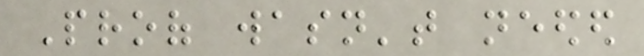Proof wasn't needed
